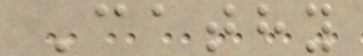Cathy
